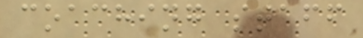coaching staff
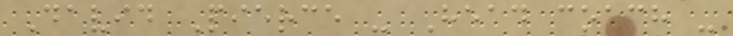David Pierce - Head coach -
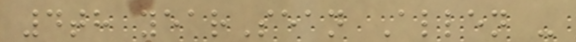4th yearSean Allen -
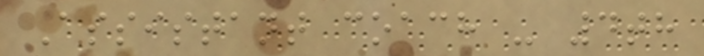Assistant coach - 4th
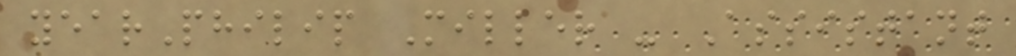yearPhilip Miller - Assistant
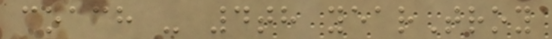coach - 4th yearTroy
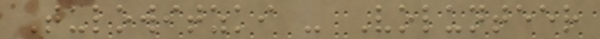Tulowitzki - Volunteer
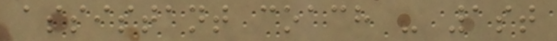assistant coach - 1st
